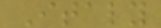Italy
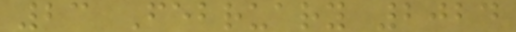23 February 2024
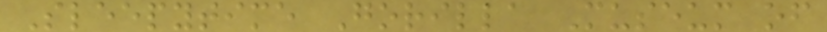Sleepytime Gorilla Museum of
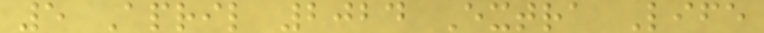5 April 2024 Extra Life
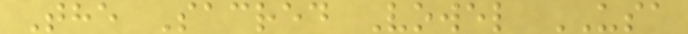The Sacred Vowel USA
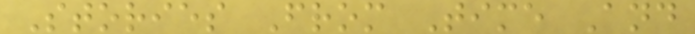Stories From Time And
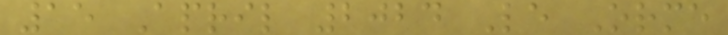15 April 2024 Le Orme
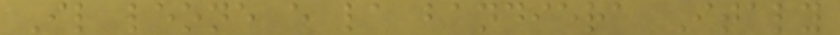Il leone e la bandiera Italy
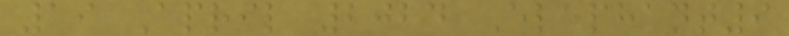19 April 2024 Elephant9
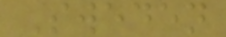Sweden
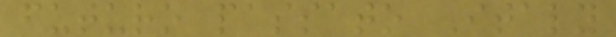futuro passato Italy
